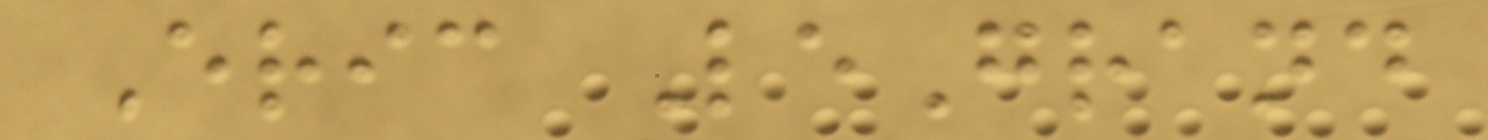Eric LeGrand
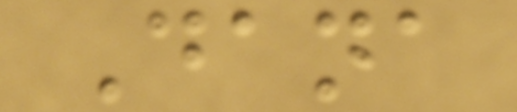Dana
